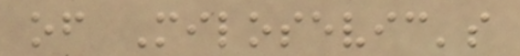of Milosevic's
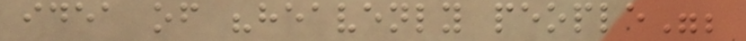idea of "heavenly people";
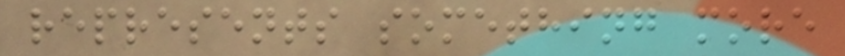represents something more
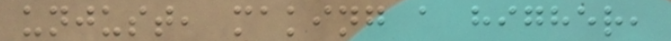unjust, making a higher,
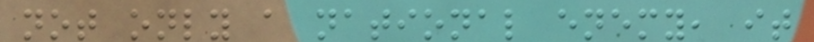not only a national enemy, it
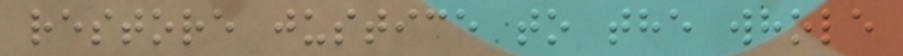restore justice to the whole
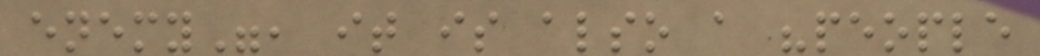enemy", it is also a "people
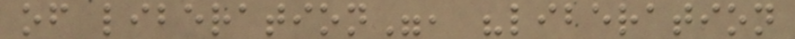of liberation", "liberation
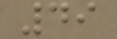49
